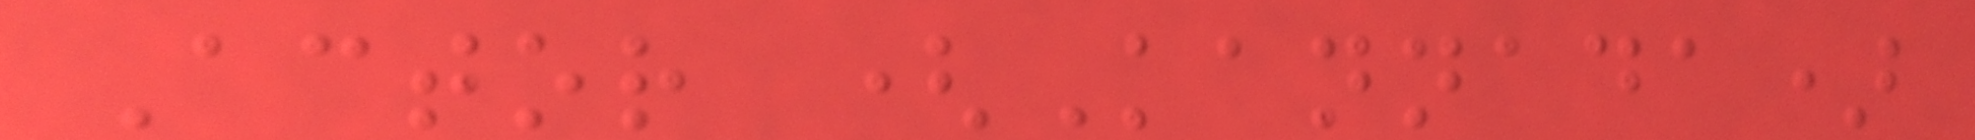Actor (Kannada)
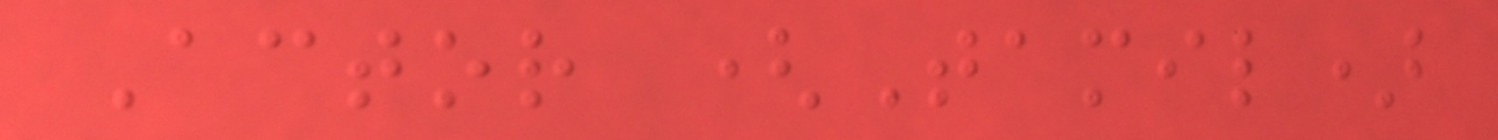Actor (Tamil)
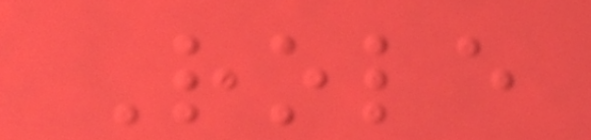Role
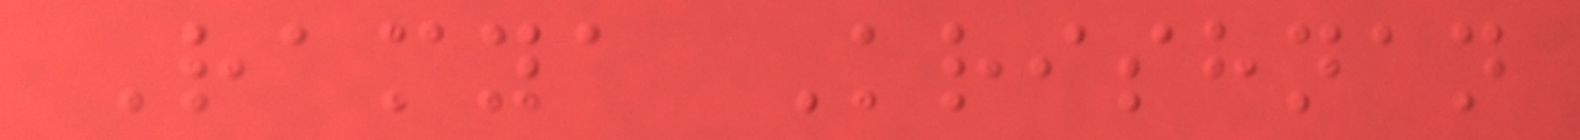Ramya Krishnan
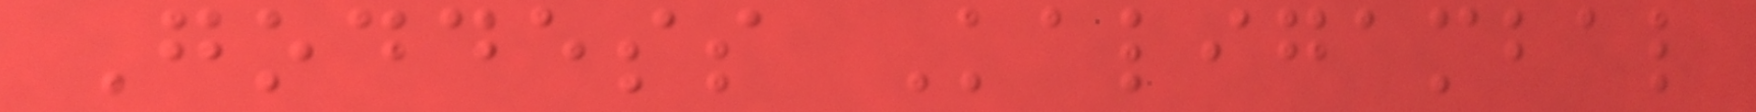Goddess Kaligambal
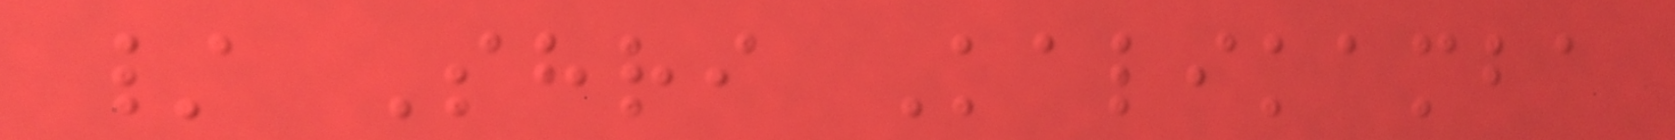/ Shri Kalikamba
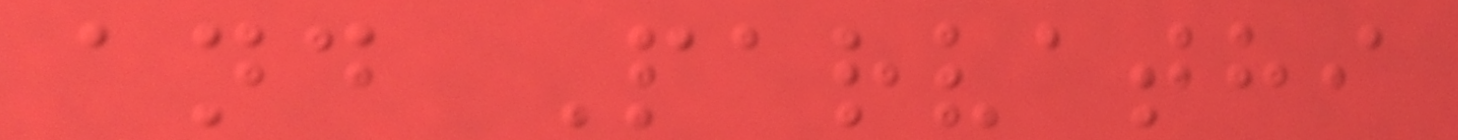and Parvathi
